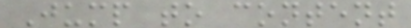Jump to content
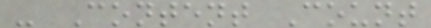- Content Count
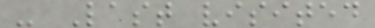- Last visited
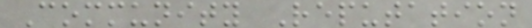Community Reputation
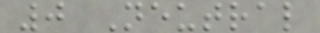0 Neutral
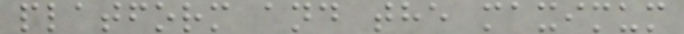platform and the maximum
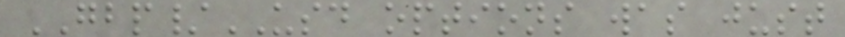GBP/USD options was just
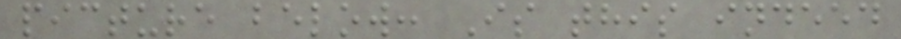picture below: Is this indeed
